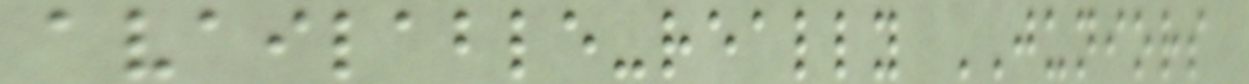available-really JUNIORS
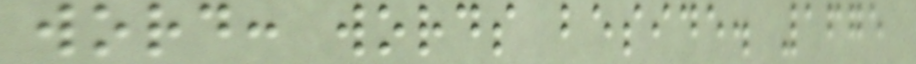word: words beside. 1675
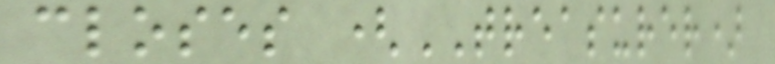closes (TREASURER)
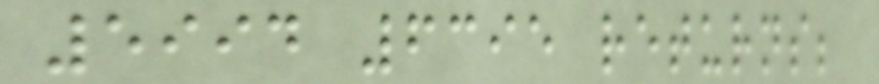5994 6395 returns;
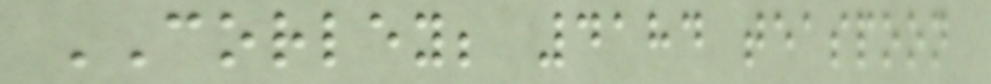CORLEY; 4184 teaspoon
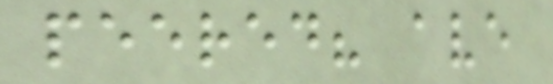peered? ave
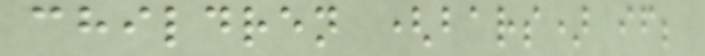children (bars) if;
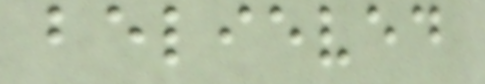believed
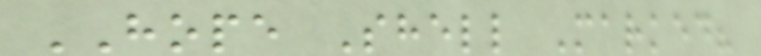HOPE Shell Marked?
